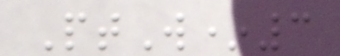PtW*3
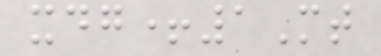xdg+1Mt
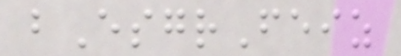bEsgrFeiz
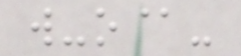w-o@-
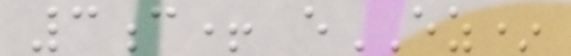3c+ eEZ*
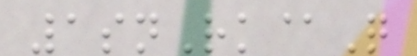1snRk@Q
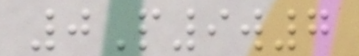0P9w7
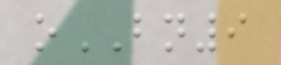oBN9
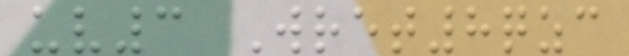uv3 Wret8qzc
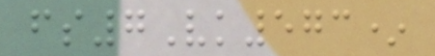fs7Vk573*
